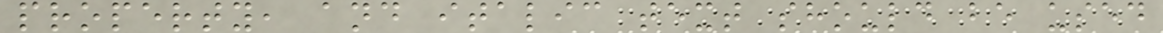property, and italic text should be used
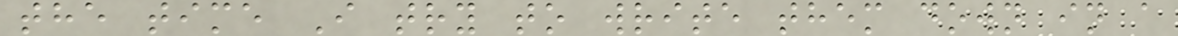the time I try to write them down in a
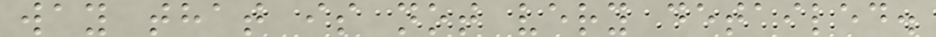way that is not very detailed.
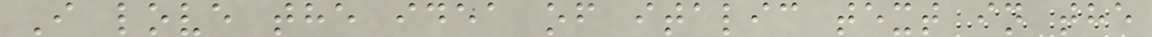I love the idea of italic text in the
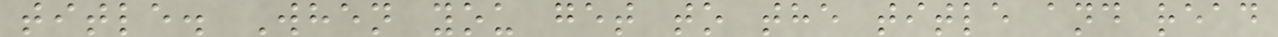title. When you get to the title and read
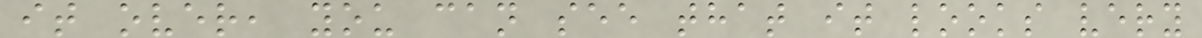it over, you can see that it looks very
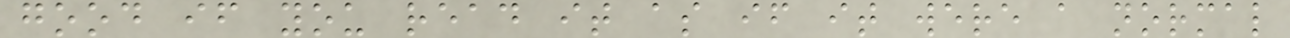good if you read it as if it were a normal
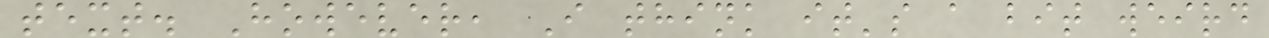text. However, I think it's a bit weird
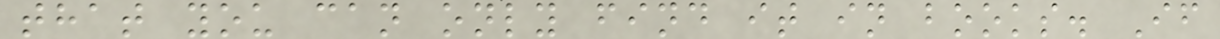that you can only find it in books. If
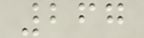267
